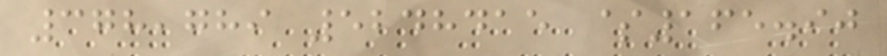378,789 5248415 $165.90
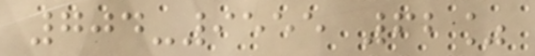704-9555 62%
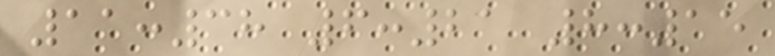11:38 6:21 8:15
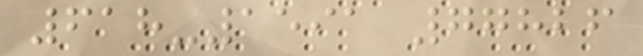618-1591 77826
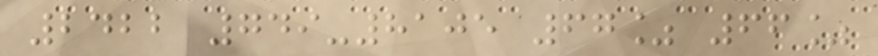2422 749-8105 67% 66%
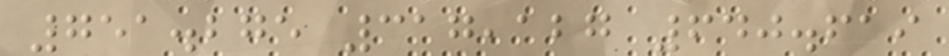751.275 317,127 640.619
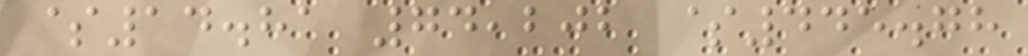$14.81 74,202 $445.78
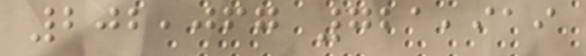202,067 721,919
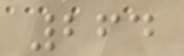264
